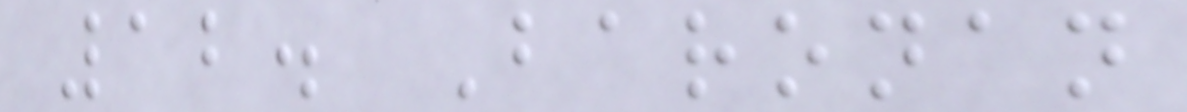12. Baronan
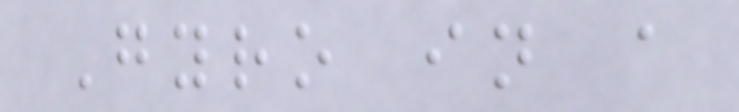Gyro in a
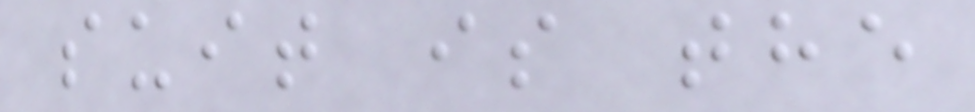suit is the
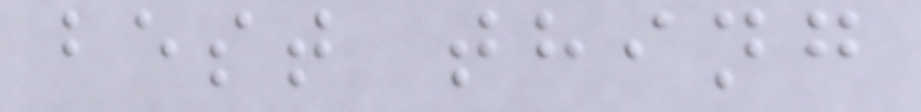best thing
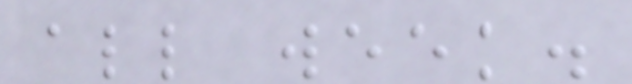all week.
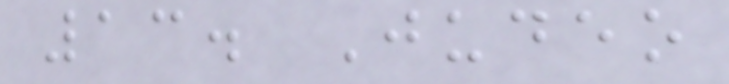13. Judeo
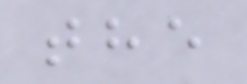the
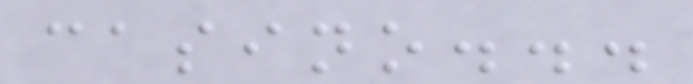casino...
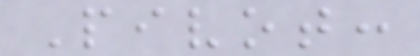Pivot:
